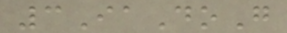3IaDoG
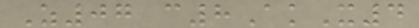Z07 c8AkX4
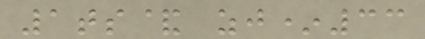1ts& zj*33
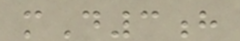mD3h
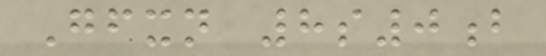Gfxn 8s0b
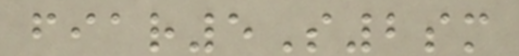fiar5S2sm
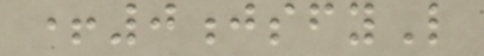+0jsfyL
